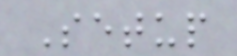Setup
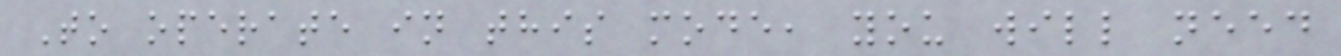To operate in this mode, you will need
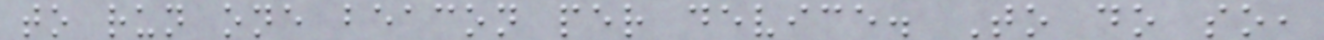to run one beacon per device. To do so,
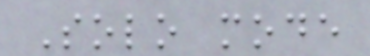Solo mode
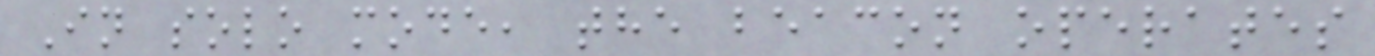In solo mode, the beacon operates
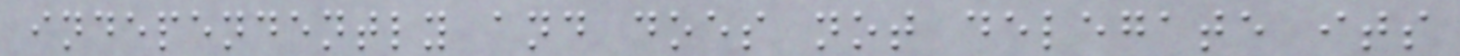independently and does not delegate its
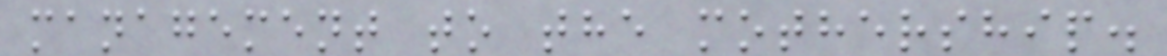management to the mothership.
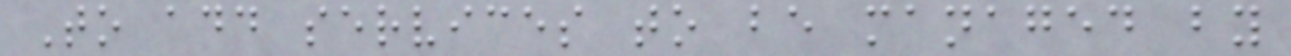To add services to be managed by
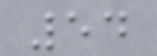54
